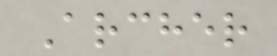Archer
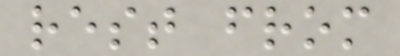rest from
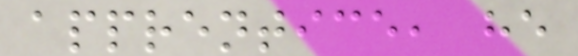apprentice, he
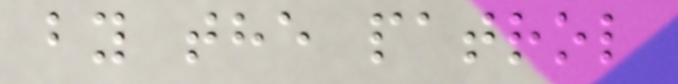by the patrol
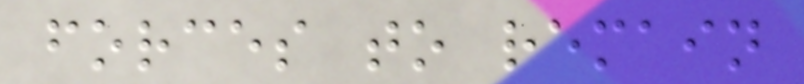forces to remain
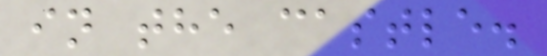in the castle.
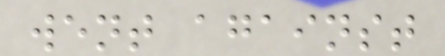went against
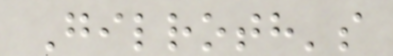Gilroth's
